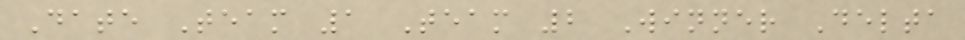Date Team 1 Team 2 Winner Delta
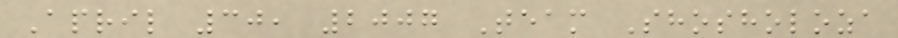April 30, 2007 Team Shosholoza
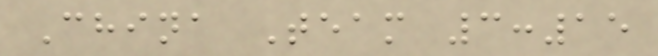China Team 3:15
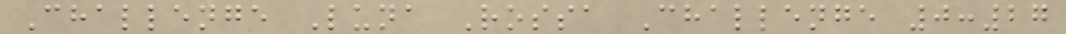Challenge Luna Rossa Challenge 0:27
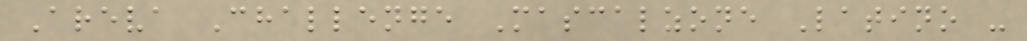Areva Challenge Mascalzone Latino -
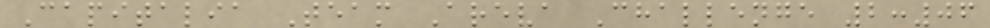Capitalia Team Areva Challenge 2:06
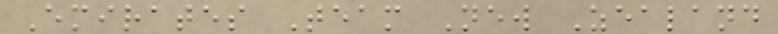Emirates Team New Zealand
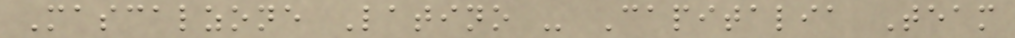Mascalzone Latino - Capitalia Team
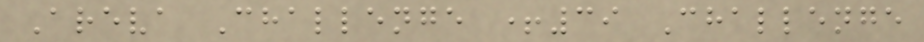Areva Challenge +39 Challenge
